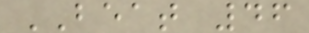BEAT 46
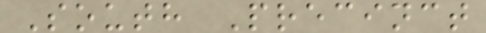South Precinct
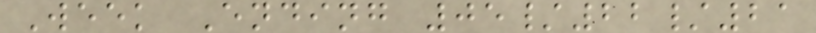Week Ending 05/22/21
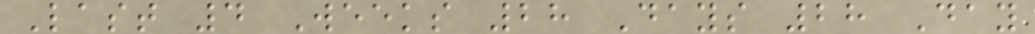Last 4 Weeks 28 Days 28 Day
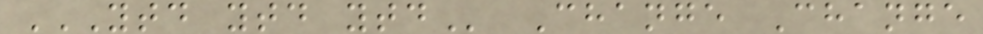YTD YTD YTD Change Change
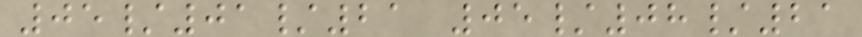05/01/21 05/08/21
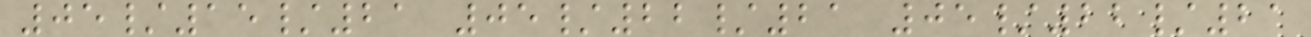05/15/21 05/22/21 05/22/21
